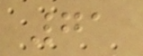71
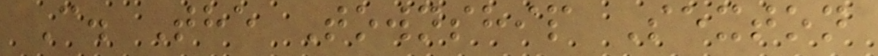C. The Township Sexton
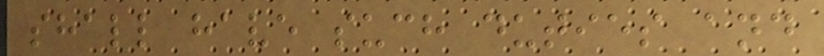shall have such duties and
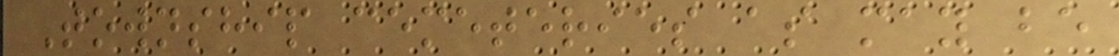Township cemeteries as may be
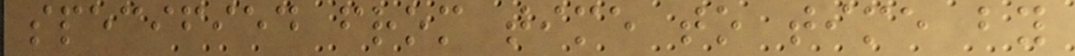specified from time to time by
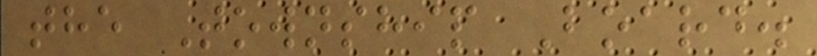the Township Board.
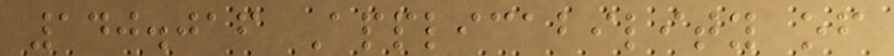140.016 Applicability of
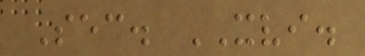Sec. XVI.
